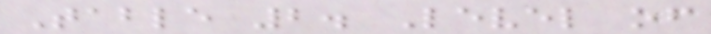Table 2. Level of
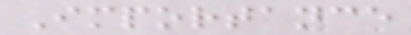Importance
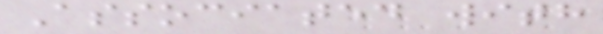Associated with
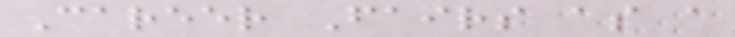Career Fairs as a
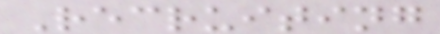Recruiting
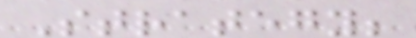Strategy;
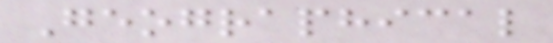Geographical
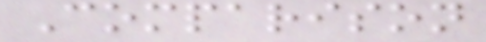Comparison
